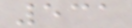531
